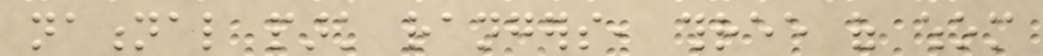national park rangers, three of whom
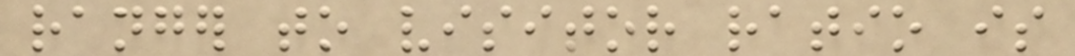ranger to visitor ratio is
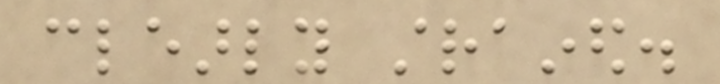clearly strained.
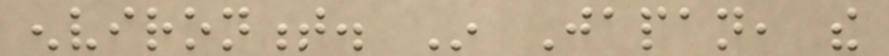environment. In Japan, the
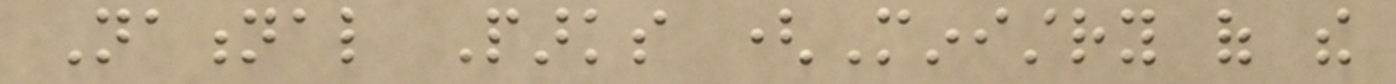National Parks (Ministry of the
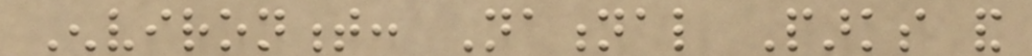Environment: National Parks and
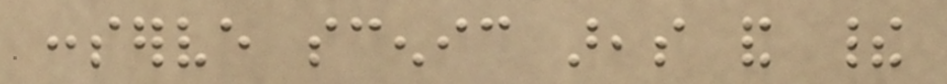conserve scenic areas and their
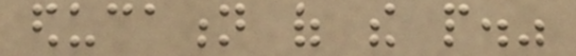education of the people."
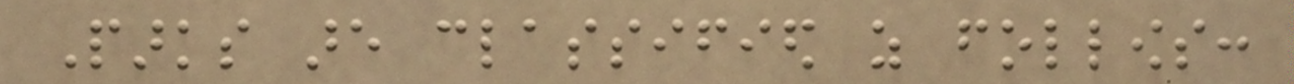Parks are classified as follows:
